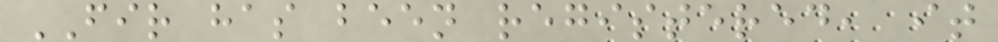FIR has been registered, it
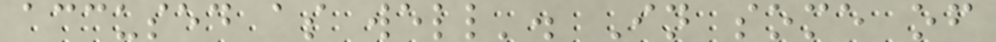accused as well'. In some of
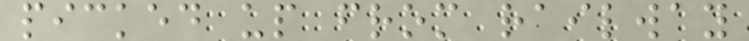picked up from railway
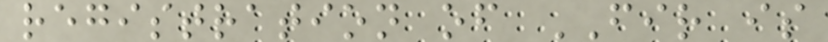registration of FIR is
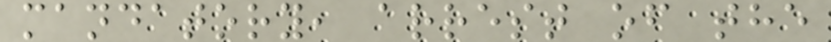mandatory, arrest of the
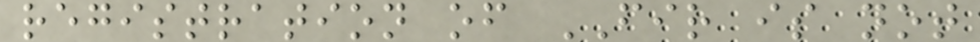registration of FIR is not
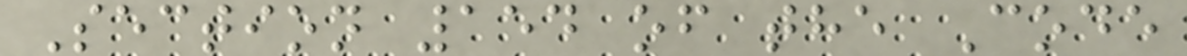Section 154 of the Code
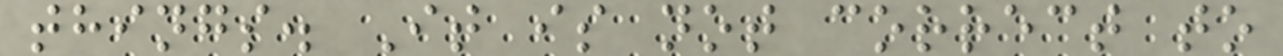things. It is not correct to
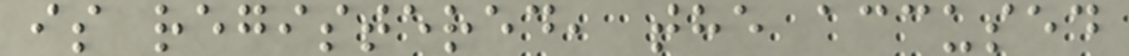is registered, the accused
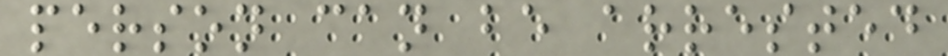person can be arrested
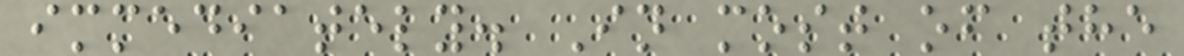immediately. In most of the
